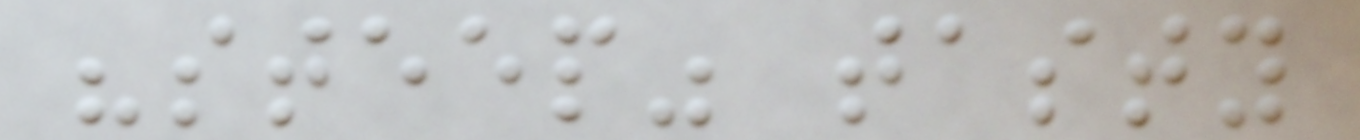"steep" tasty
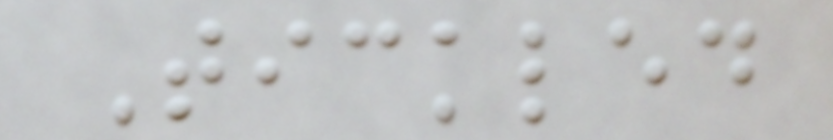Tickled
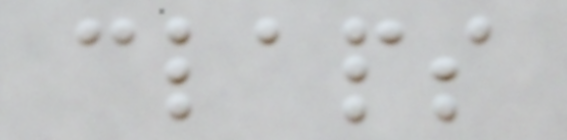claps
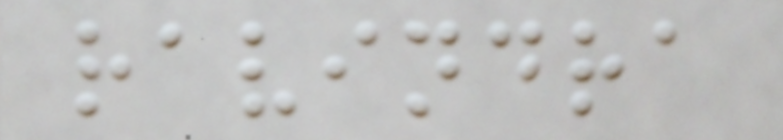ravindra
